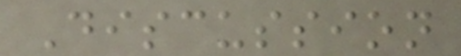Discussion
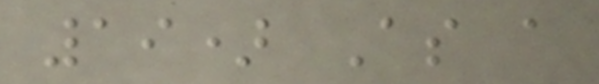19) As a
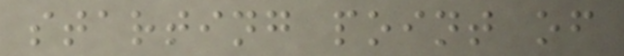starting point of
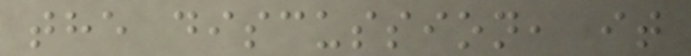the discussion, it
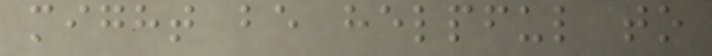might be helpful to
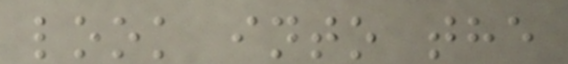look into the
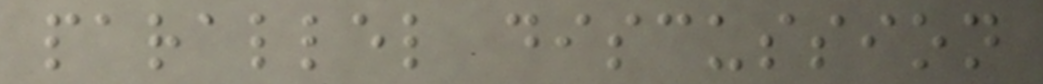parallel discussion
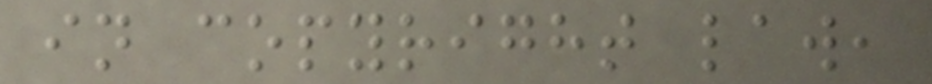in copyright law,
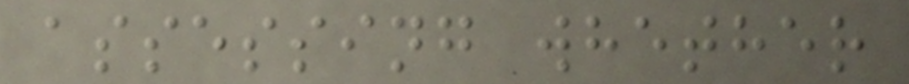assessing whether
